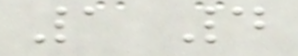1 4
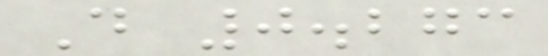D 0.273
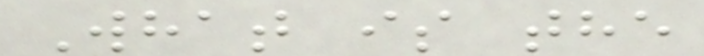What is the
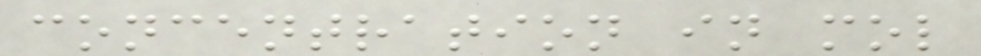concentration in mol
